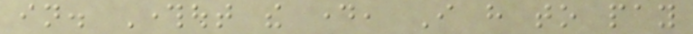in. Throughout the day, I have to pay
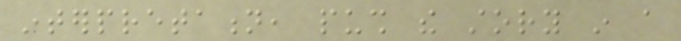interpretation, push the story in a
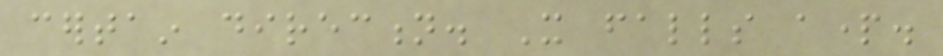certain direction. It falls apart.
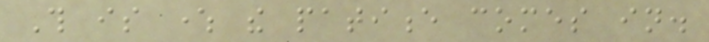This is where the patience comes in.
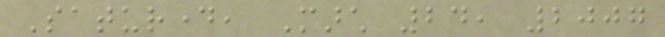Saturday, March 24, 2007
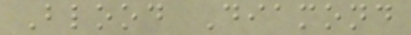Blood Diamond
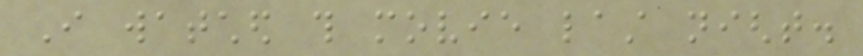I watched this movie last night.
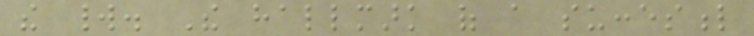the world. The hallmark of a succesful
